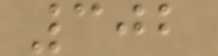302
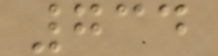734
